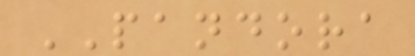PANDORA
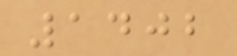1402
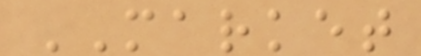MARKET
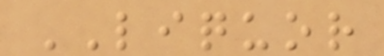LIQUOR
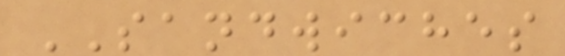SANDWICHES
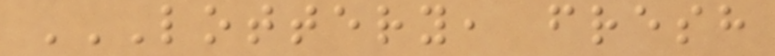LOTTERY, FRESH
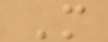M
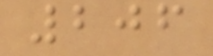206
